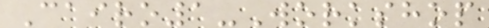Cairo1-Workshop
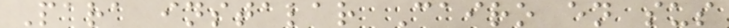Para instalar Cairo en sus
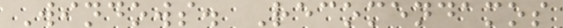Windows. Recomendamos
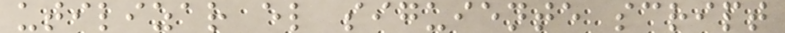utilizar el siguiente script
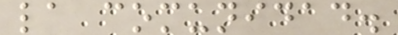la comunidad.
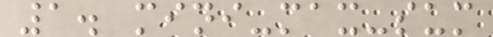1. mini-max-sum
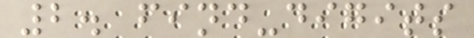2. find-digits
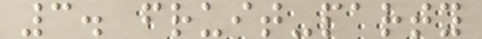3. fruit-party
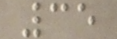35
